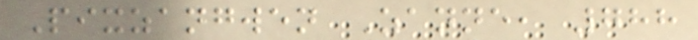Pixzangwen Zanne, 788
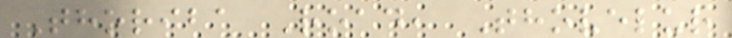Thoriba Road, Thovelur
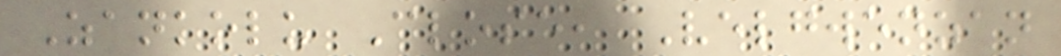Zankolu Close, Velgwenzan
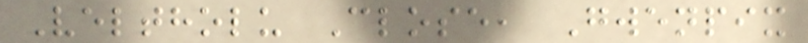Veltholu Close, Gwenpix
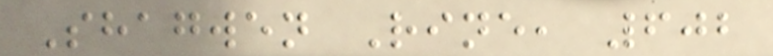Shagwen Rine, 602
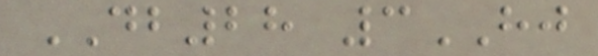DB28 3HJ
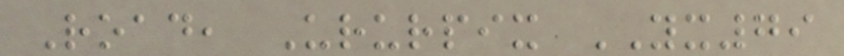Road, Ururpix YX79
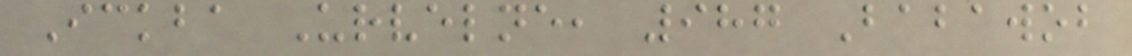Ickba Urvelne, 987 Babawob
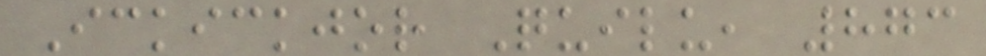Ickickjor Quilu, 873
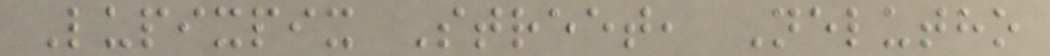Lupixpix Street, Nelutho
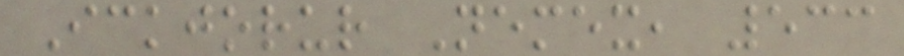Ickjorur Nemex, 533
